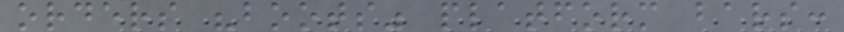orders "boots" platform bars:
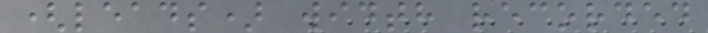(leads) width recorded
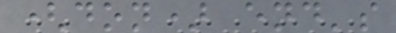(don) end's
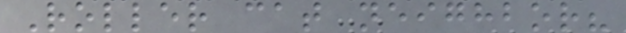Roller cat neighbor?
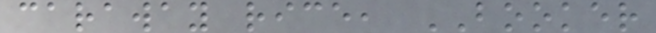caraway rice, BOOKER
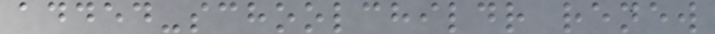added-schoolchildr renew
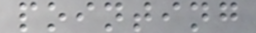pointing
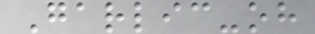Garlic-oh
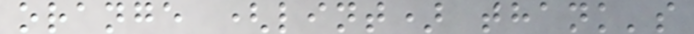orange (lint) thank's
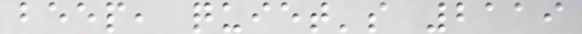beep, quiet's 2119
